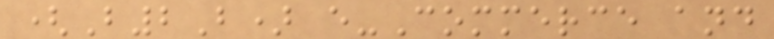(B2B) e-Commerce and
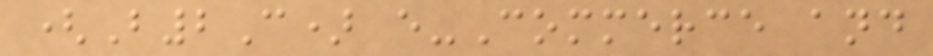(B2C) e-Commerce and
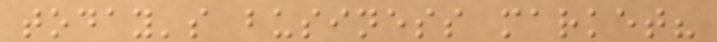today's business market?
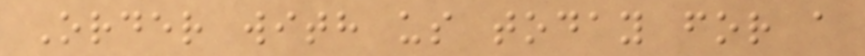Order with us today for a
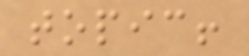topic!
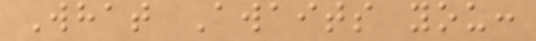What Awaits you:
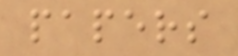papers
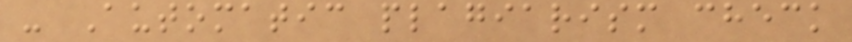- Automatic plagiarism check
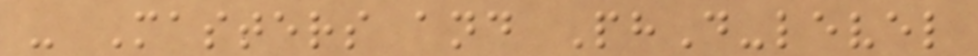- Masters and PhD-level
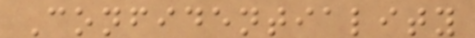Confidentiality
